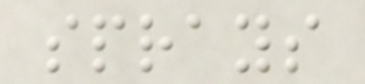sprays
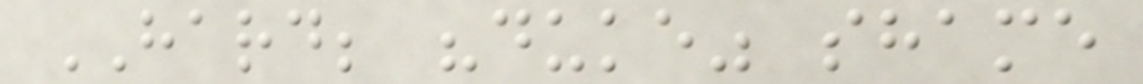HARD; "duke" shame
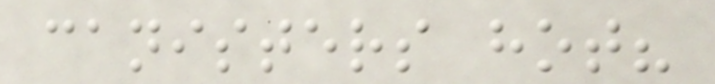canisters hot?
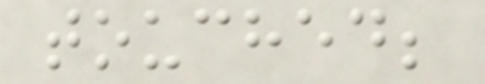touched;
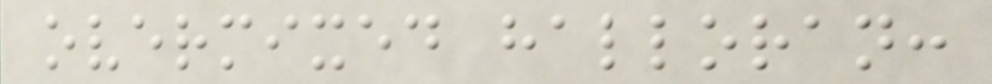overmixed halloran:
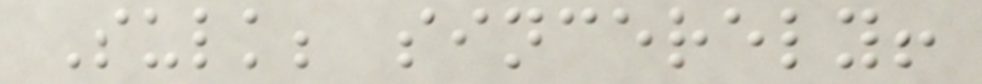Sulk; sincerely!
